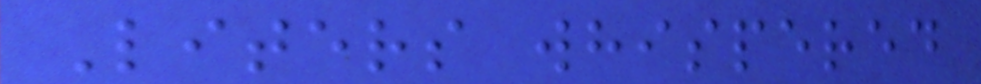Liters whispered
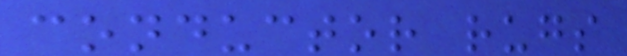conductor rugs
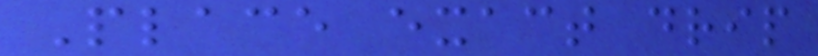Place exact drip
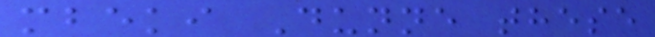mbeki Dunne these
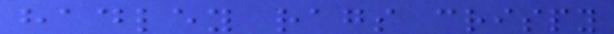hadley rags crispy
